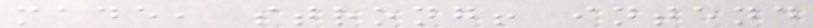made, strong! intend
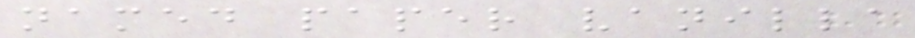named paper vanilla
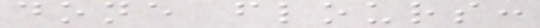done flours:
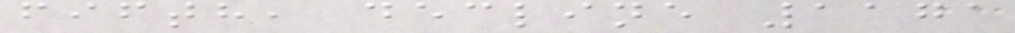fifth, decline 1171
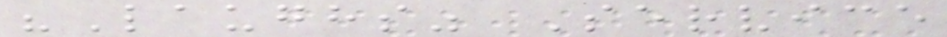"Laughs" Service
